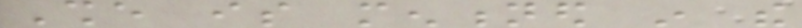She is mentioned in the
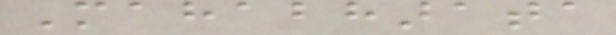Mahabharata
